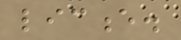licence.
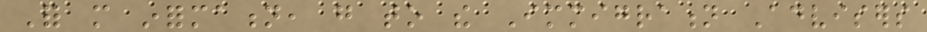For more information, go to the Immigration Advisers
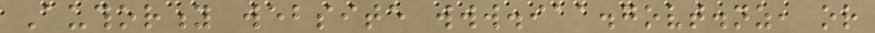Authority website www.iaa.govt.nz, or
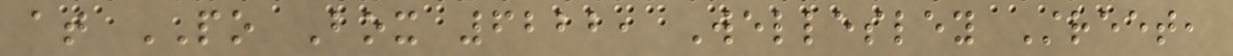at PO Box 6222, Wellesley Street,
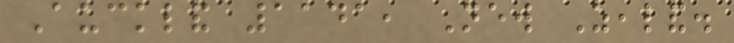Auckland 1141, New Zealand.
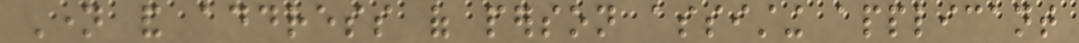Name and address of person assisting applicant
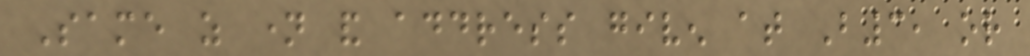Same as name and address given at B3, or
